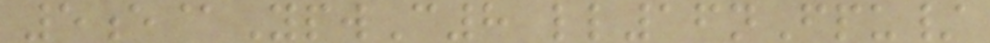5e@YpwC8 ll16nFpu/
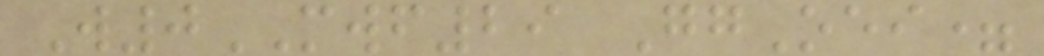W0MWF29 GgOei=
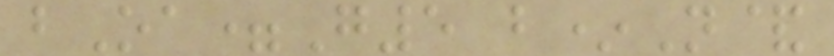bOa=G5 b*N&
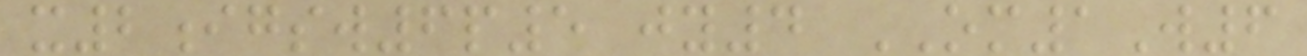x2igsw6p5 jy4 OM1W6
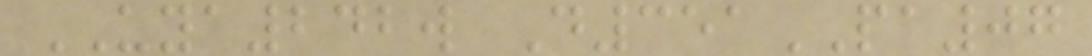UYA242w D351PA07
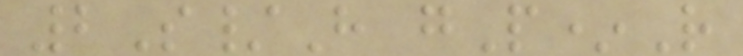2S/H gP*R
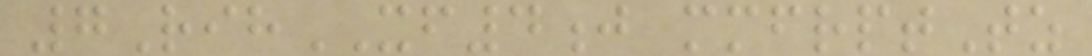7RihXF4j mmfrptTz
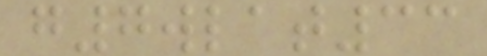g7wlat33
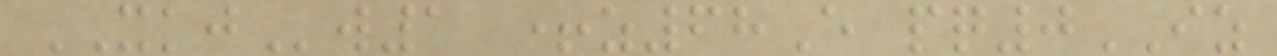XKJw1 +z68E pq0IZ
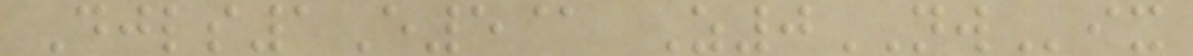Djls1E5@ Z0NWix
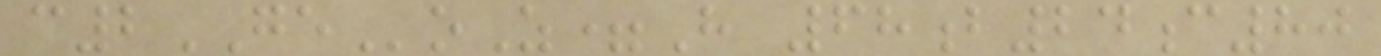c2GEoZ=H 68b24c80
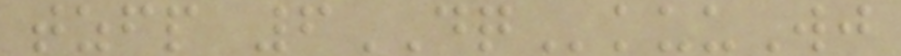tzfp 6DQkuuWj
